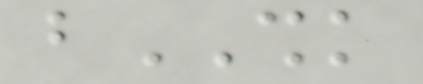bSHK
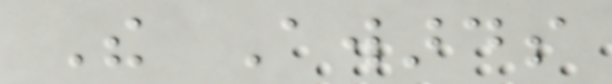The Awards
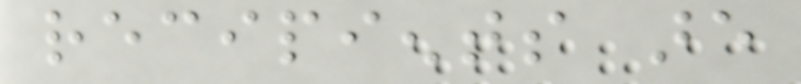recipients are
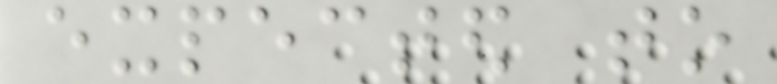expected to
